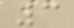3
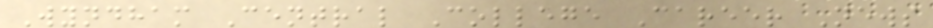Wyndham Central College Career News
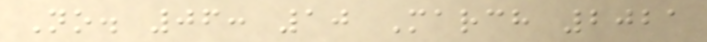No. 06: 10 March 2021
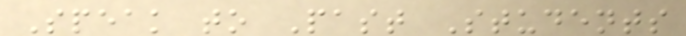Speak to Past Students
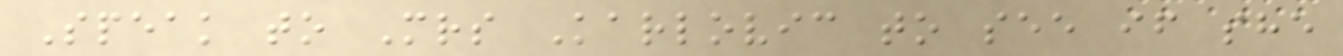Speak to Mrs Karlovic to see if she
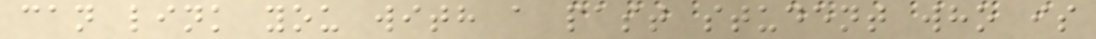can link you with a past student who is
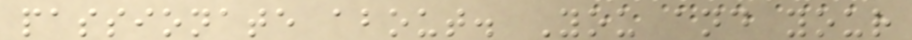passionate about. You and your
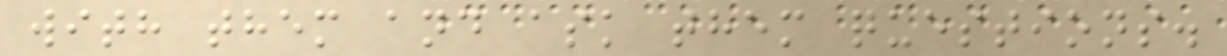with them and ask them questions.
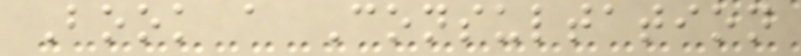Book a Consultation
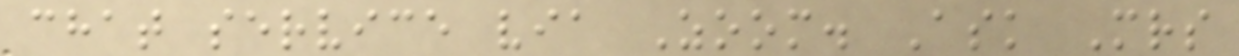chat service via Zoom. Ask Mrs
